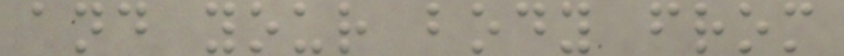and your body from
